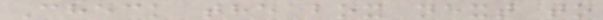Check the box next to
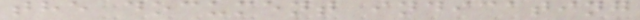the document indicating
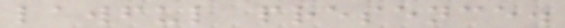lawful presence.
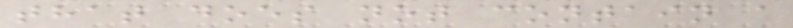that does not contain a
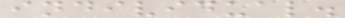individual.
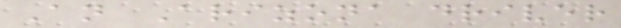An Arizona driver
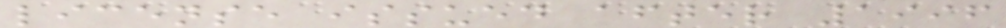license issued after 1996
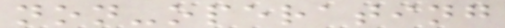non-operating
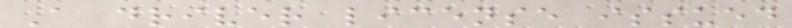A driver license issued
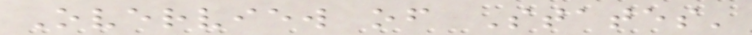Overview of States'
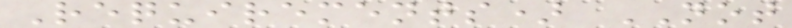Requirements) NOT
